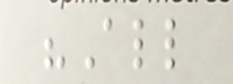"All
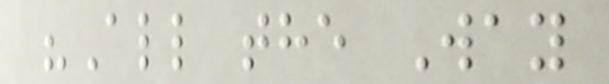"All the Way
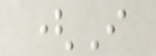(I
